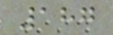187
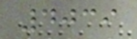4039
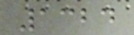1324
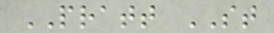PRATT ST
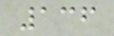136
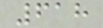618
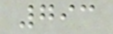793
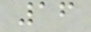16
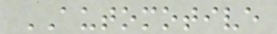AUTOMOTIVE
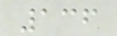136
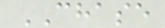CHASE
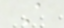A
